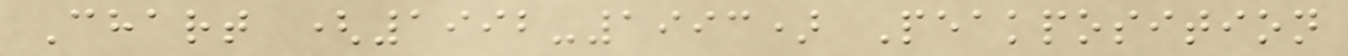Chart (1992-1993) Peakposition
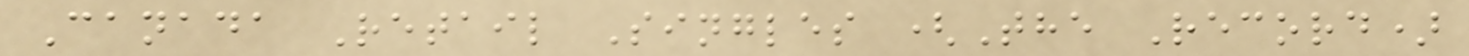Canada Retail Singles (The Record)
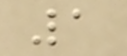1
